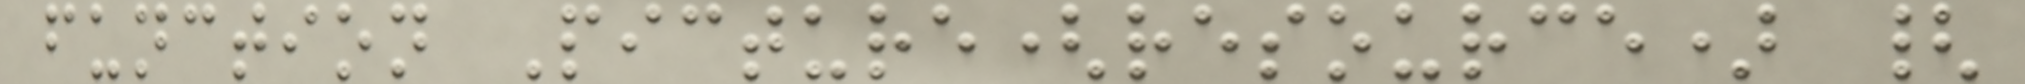function Picture(resource) {
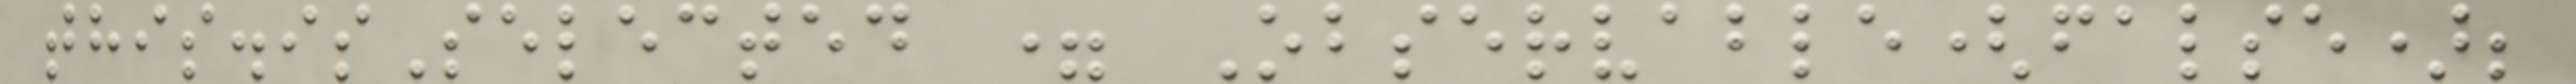this.isSelected = Observable(false);
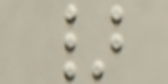}
